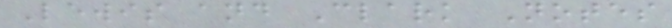Lewis and Clark Notes
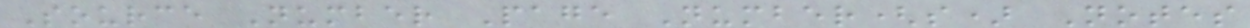Source Number Page Number(s) Notes
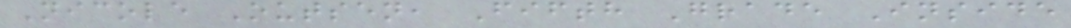Nicole Outsen, Fifth Grade Inside
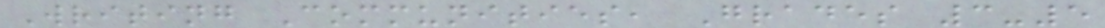Writing Communities, Grades 3-5
